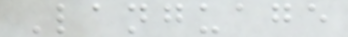Language
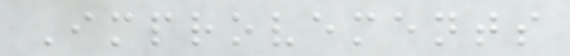Improvements
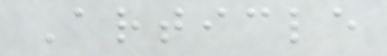Article
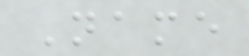Name
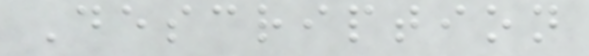Description
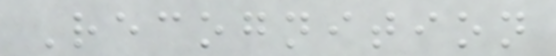Recognition
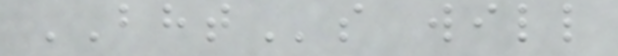BHTs will
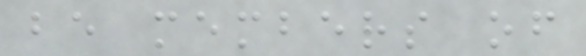be members of
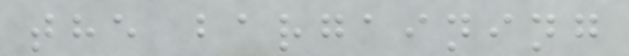the bargaining
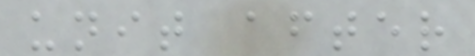unit after
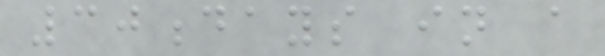30days in a
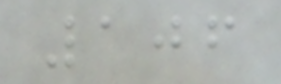106
